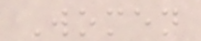Women
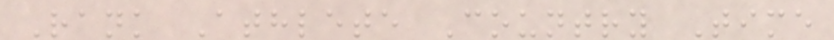Rank Athlete Country Time
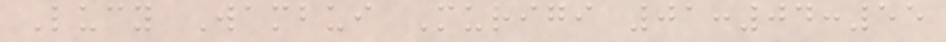Lucy Wambui Murigi 01:04:55
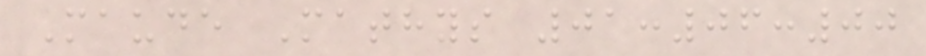Maude Mathys 01:06:00
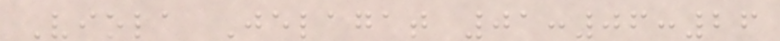Viola Jelagat 01:06:26
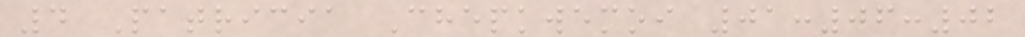4 Patricia Chepkwemoi 01:06:02
